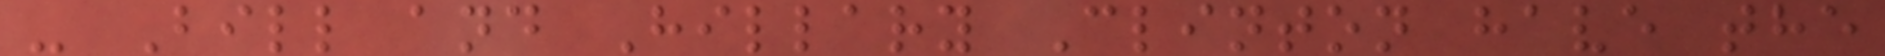- Bill and Hillary Clinton have the
